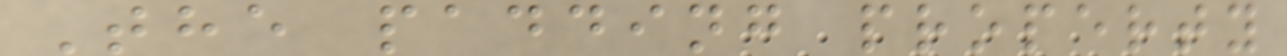The padding property
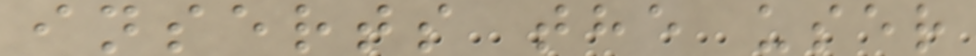inserts the user
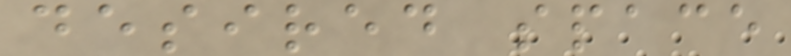desired space
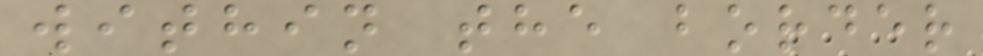within the border
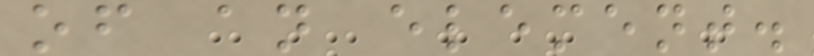of an element.
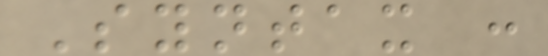Syntax :
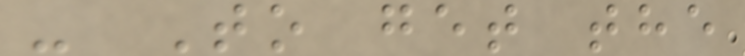- To get the
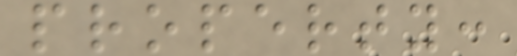property:
